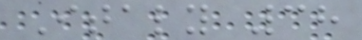Italy 38
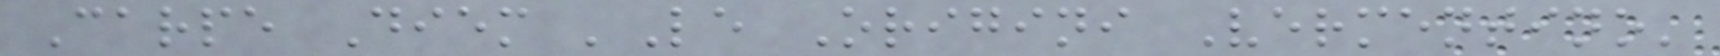Carpe Diem 'Le Origini Vermentino'
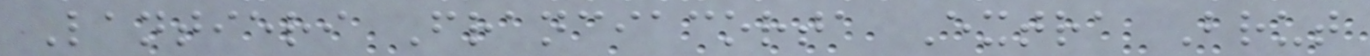Lantieri Franciacorta Extra Brut
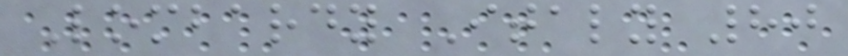Lombardy Italy 80
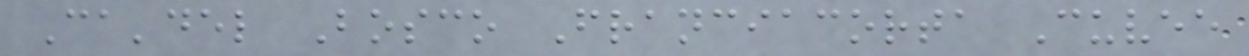Ca'del Bosco Franciacorta Cuvee
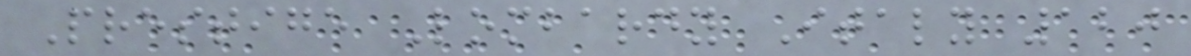Prestige Lombardy Italy 120
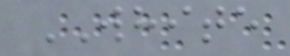WHITE
